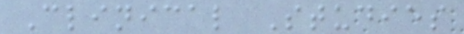Clinical Studies
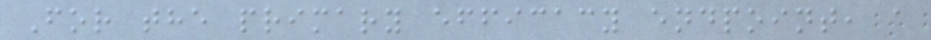For the primary efficacy endpoint, a
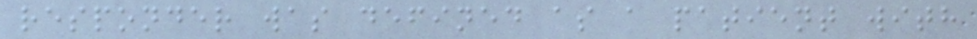responder was defined as a patient with
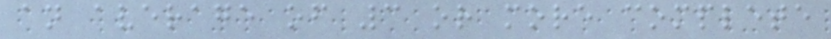an average of 3 or more complete
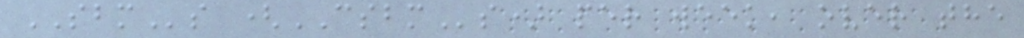SBMs (CSBMs) per week, over the
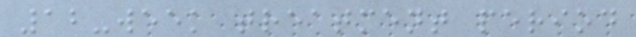12-week treatment period
